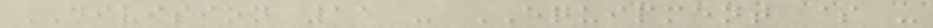DIVISION 11 - EQUIPMENT $ -
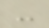-
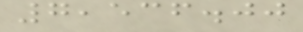7,536.00
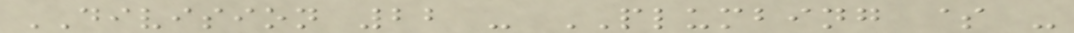DIVISION 22 - PLUMBING $ -
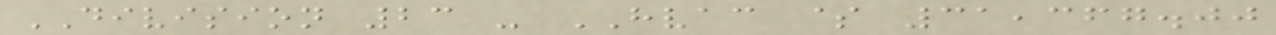DIVISION 23 - HVAC $ 31,367.00
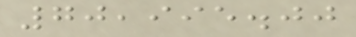70,995.00
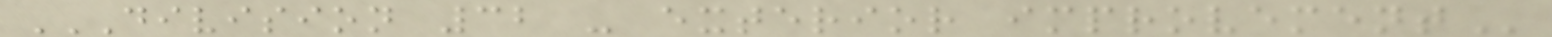DIVISION 32 - EXTERIOR IMPROVEMENT
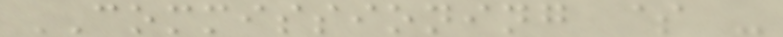COMMISSIONING $ -
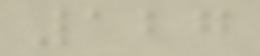127
